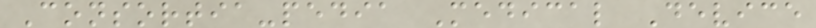Consortia-pedia Medical Device
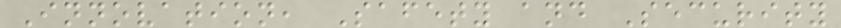Innovation, Safety and Security
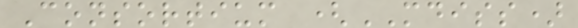Consortium (MDISS)
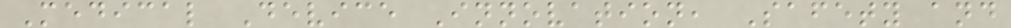Medical Device Innovation, Safety and
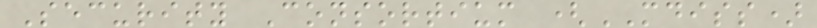Security Consortium (MDISS)
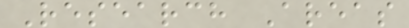Research Areas
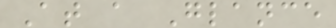At a Glance
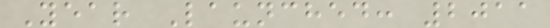Year Launched: 2011
